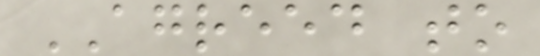AGREED to
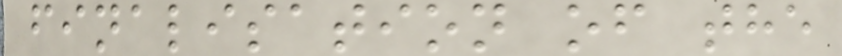finalisation of the
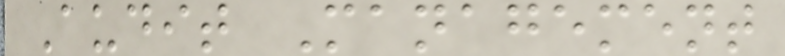Audit Management
